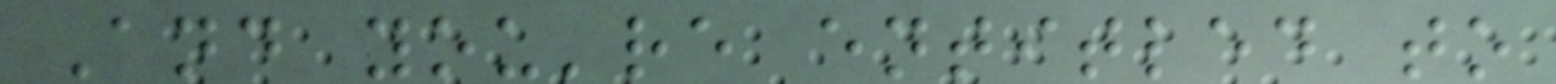And you're entitled to
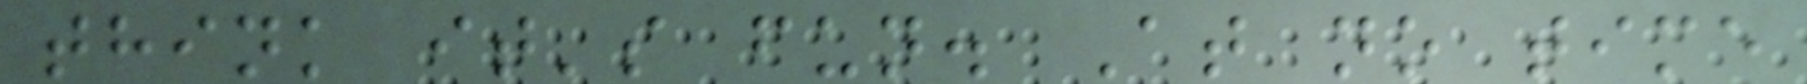think it's fun. At no time
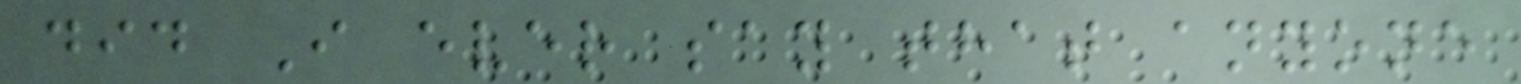did I ever say that anyone
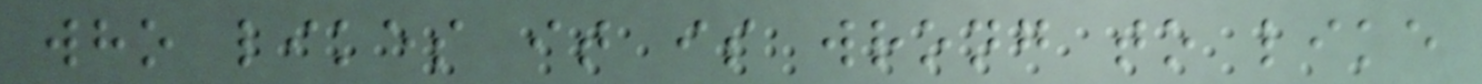who likes it is wrong to like
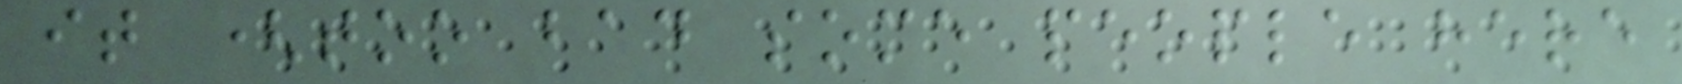it (too bad some people here
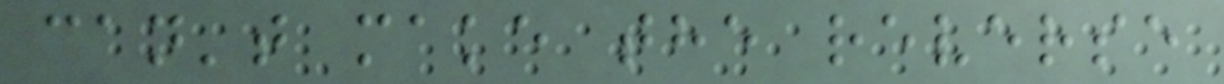can't make the reverse
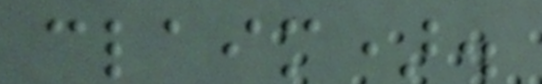claim).
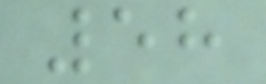58
